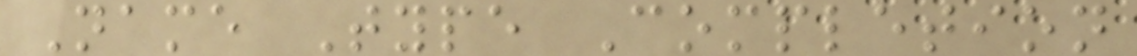Name Type Completion
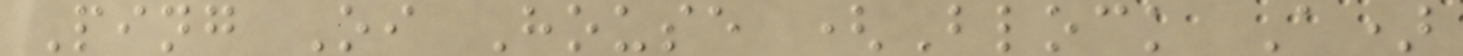Ping Oi House (Block A)
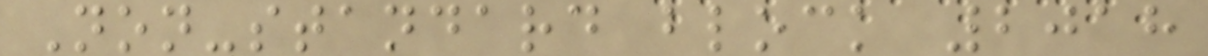Non-standard block 2018
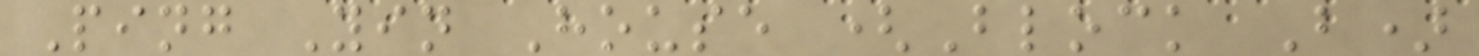Ping Yin House (Block B)
